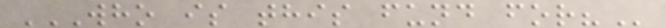WHO IS THIS FUND FOR?
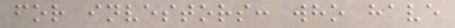for investors: who have
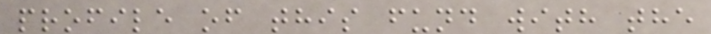profile of this fund with the
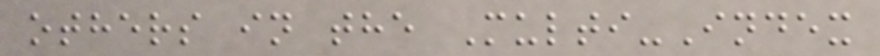others in the Multi-Index
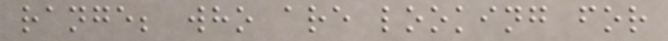range; who are looking for
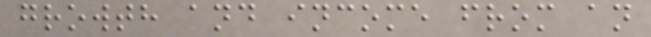growth and income from an
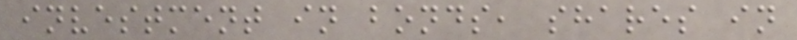investment in bonds, shares in
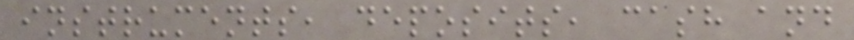instruments, deposits, cash and
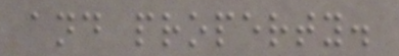and property.
